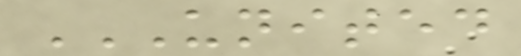UNITED
